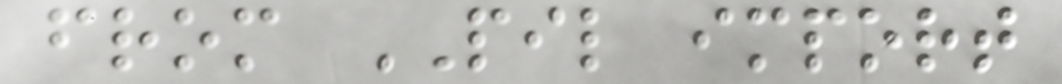from PIL import
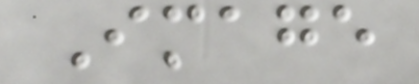Image
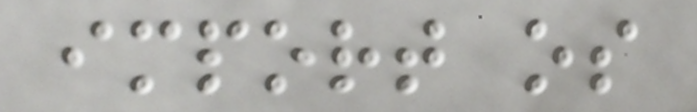import os
